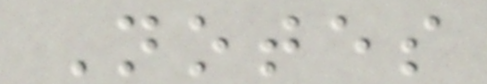Notes
